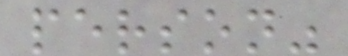person"
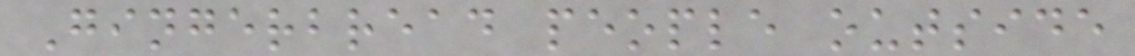Gingerbread people outside
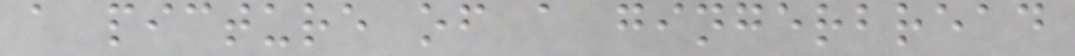a picture of a gingerbread
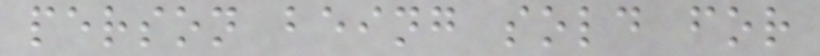person being sold for
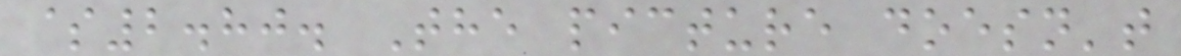$2.80. The picture doesn't
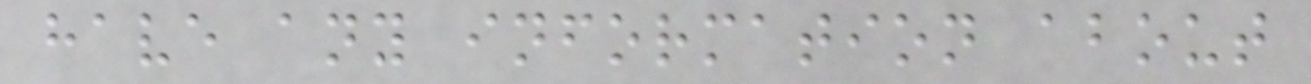have any information about
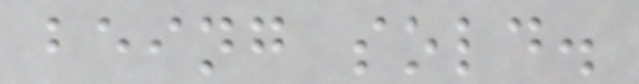being sold.
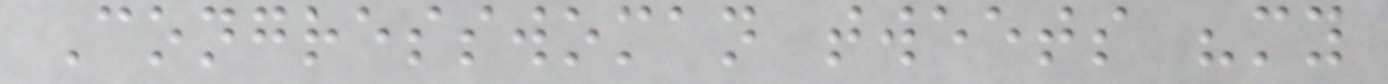Congresswoman tweets "my
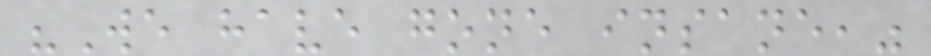"We have gone insane,"
